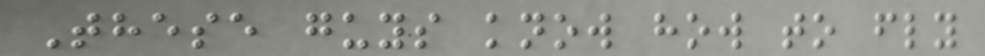These guys know how to fly
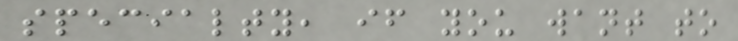specialty, if you want to
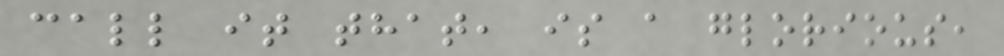call it that, is a glorious,
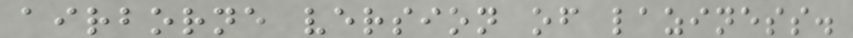airborne version of laziness.
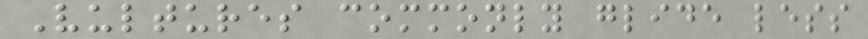Vultures commonly glide less
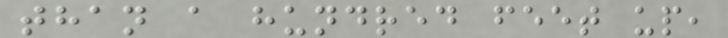than a hundred feet up,
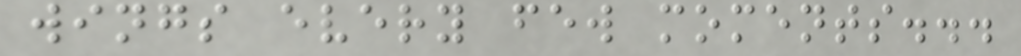wings every few moments...
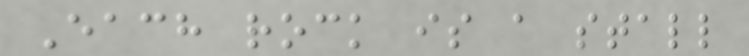Each rock is a stall
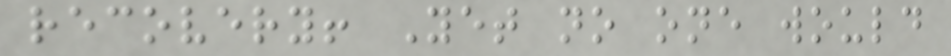recovery! Yet no one would
